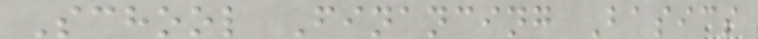School Financing Basics
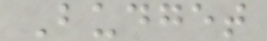Budget
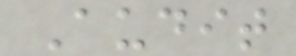Audit
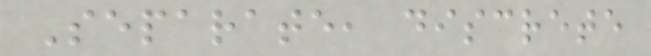Separate, discrete
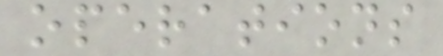operations
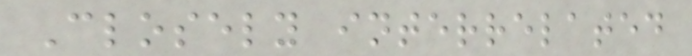Closely interrelated
